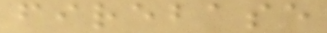firebase
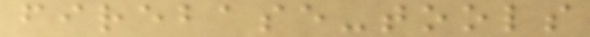firebase-tools
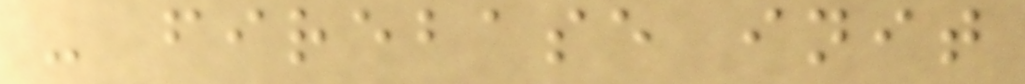- firebase init
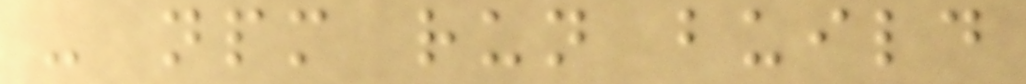- npm run build
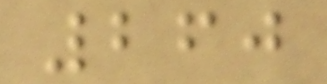260
